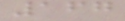167
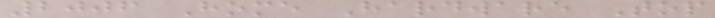2006 Home Hardware Top
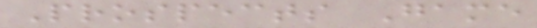Prospects Game
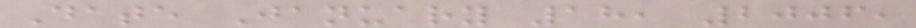Date January 18, 2006,
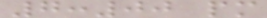7:00 pm
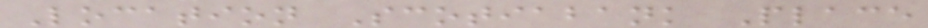Location Scotiabank Place
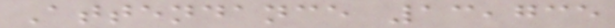Attendance 13,735
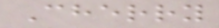Cherry
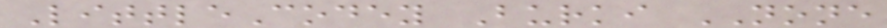LittleCodey Burki NONE
